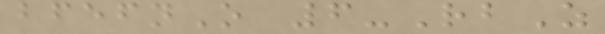bfefnO 6-RbZ
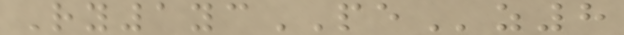Ry1ycPEz8
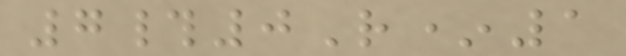7#0R*1
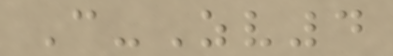C-Zv4
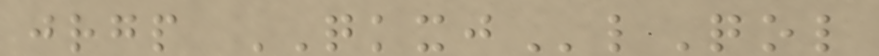jrgp QKXJlQol
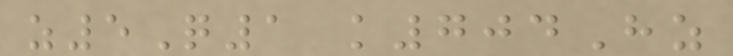z5Q1 k704Hz
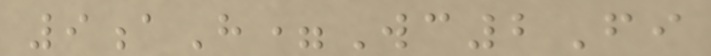9aH=Wc2Fi
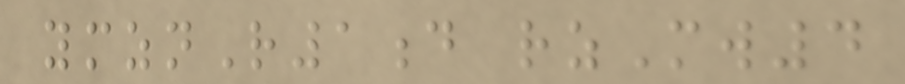ymznR1d rzMw4
